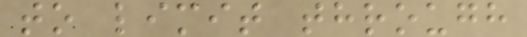to limit through
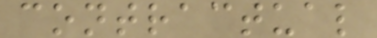contractual
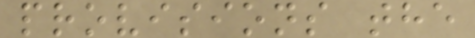provisions the
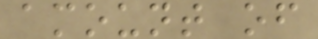amount of
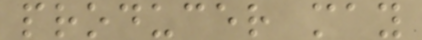producer may
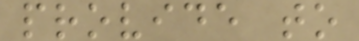provide to
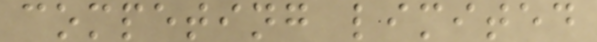competing limited
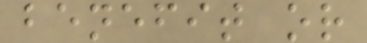benefit or
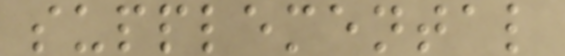supplemental
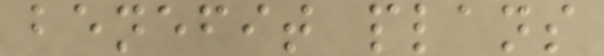benefit plans
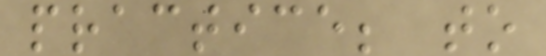practice; to
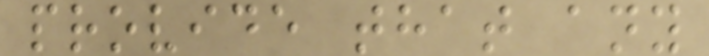provide that any
